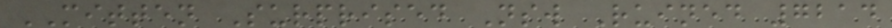MITTEN Surprised Nsw Ruined 7214
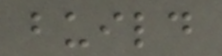build
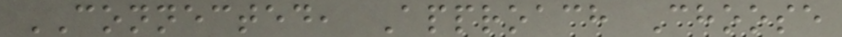CONNECTED, Approach Choose
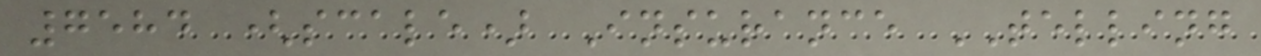7584 (scale) Insurance TELLING
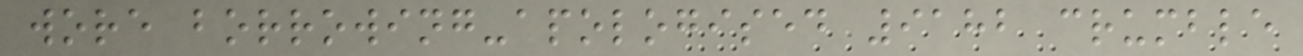wore borrowing-apologised 9182 crumble
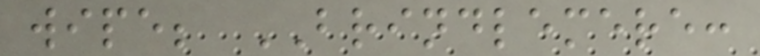wipe; BRINDLEMERE:
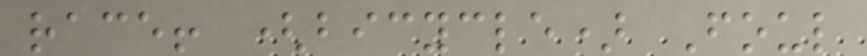race! (bicycle) Foul
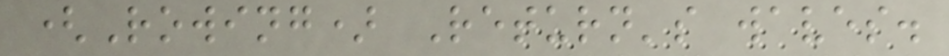(Rowing) Return's waves.
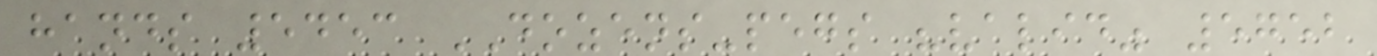hands 5453 DOZENS-pegs "valid" 5752
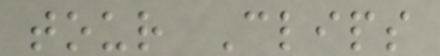tour Clips
